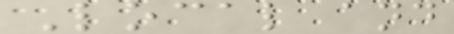Local and
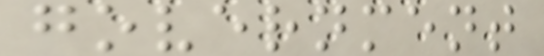government
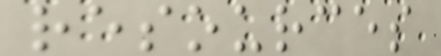resources
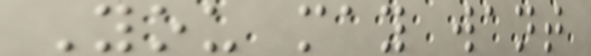You may want
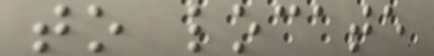to locate
